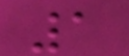1
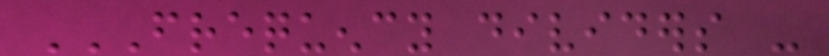FREQUENCY DIVIDERS -
